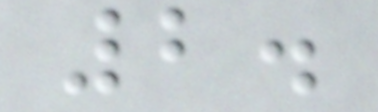2.
